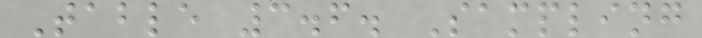Table 3.6. Sampling
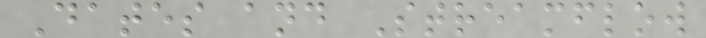Dates and Streamflow
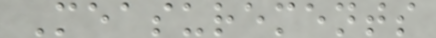Measurements
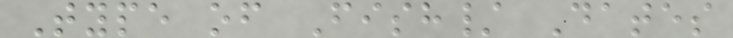Type of Fish/ Dates
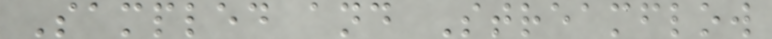Sampled and Streamflow
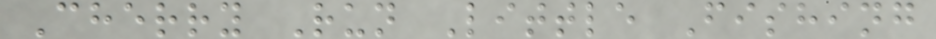Cherry Run Little Fishing
